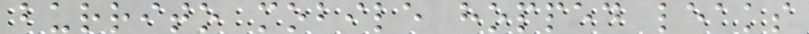burrito mobile hopped leaks
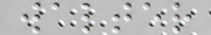walter
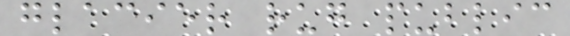glacier rug public
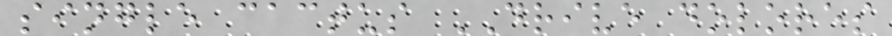single cactus DRIVE dolores
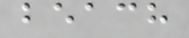beach
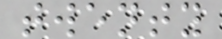twenty
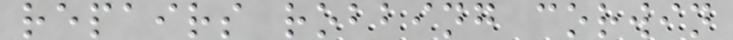repairs robbing corwin
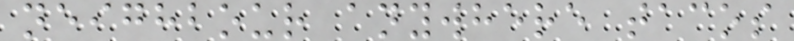neighbour anywhere tacos
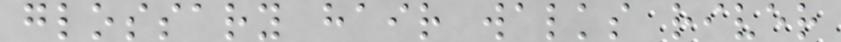glossary hair walks river
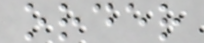order
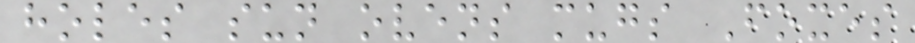holes sun ovens mugs Foxes
